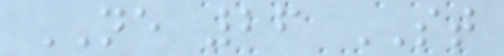NE 26 ST
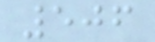506
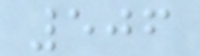506
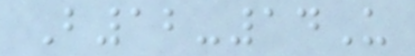B12-14U
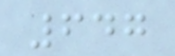647
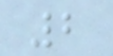2
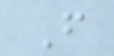F
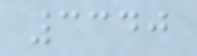3340
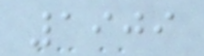1909
